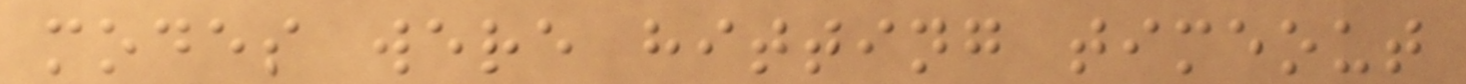modes were hitting timeout
